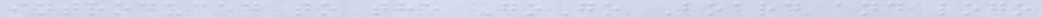introduced to the GoGo Board and logo
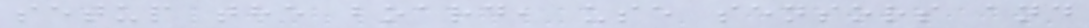setup the board, use sensors and
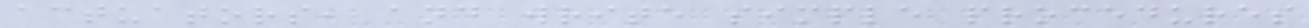actuators, and write simple procedures
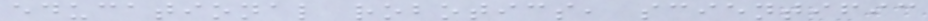educational robotics, scientific
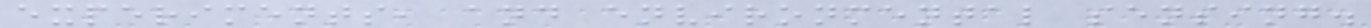experiments, and environmental sensing.
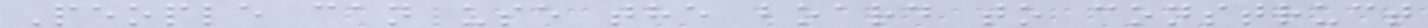People can use the board to construct
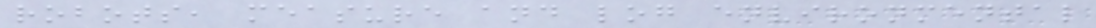robots, measure and log environmental
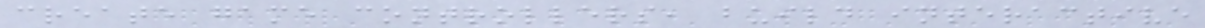create game controllers, build interactive
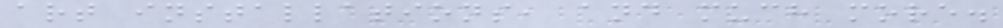art installations, and much more.
